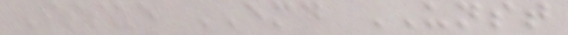Issue EMD UNST
